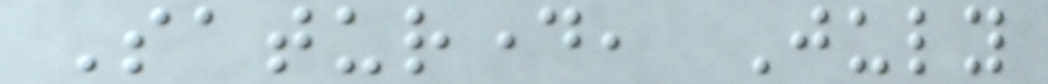Saturday, July
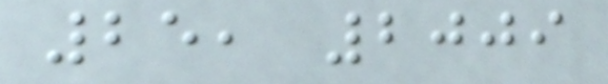25, 2009
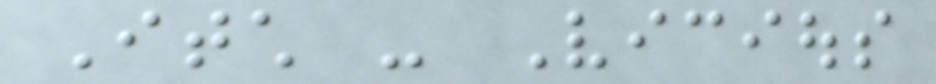Itch - Vicious
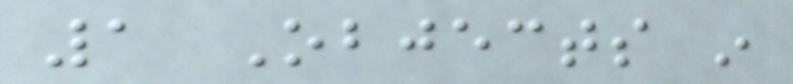1 Objects in
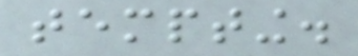tempting.
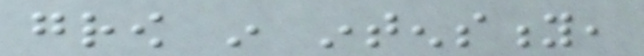grow in intensity,
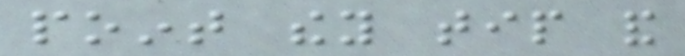point they tip and
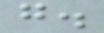go.
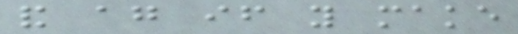and again if you make
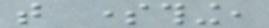that something,
